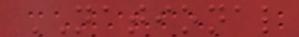NATIONAL
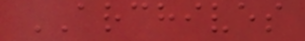ARCHIVES
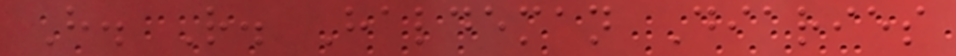H. R. Haldeman Diaries
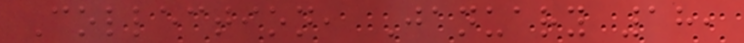Collection, January 18,
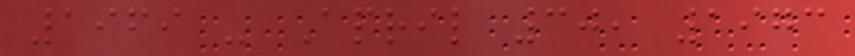1969 - April 30, 1973
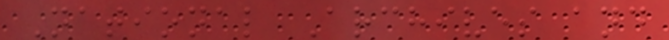National Archives and
